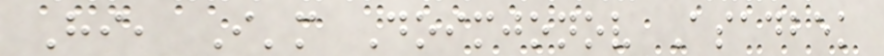Hi, I'm Doimjonov Asadbek
